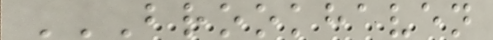BROOKHAVEN
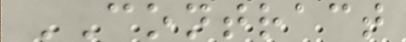CONTRACT
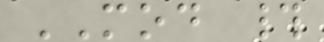MOD #
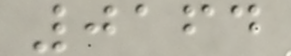0164
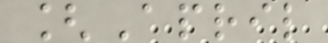[April
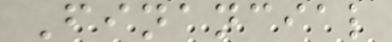Financial
